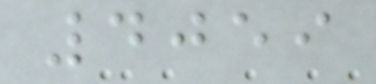4059
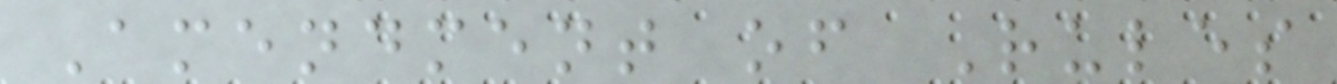Amendment of Rules
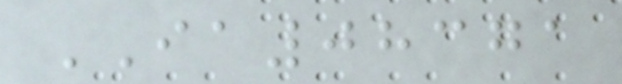IA08371
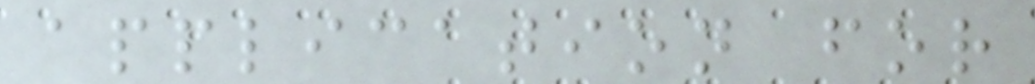application for
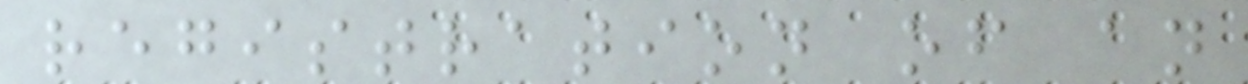registration of an
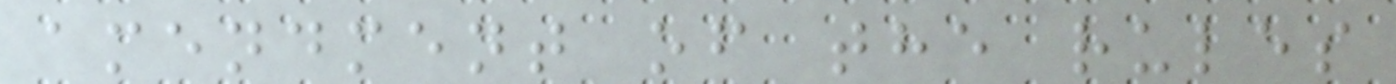amendment of the rules
